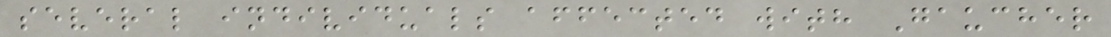several individuals affected with Gaucher
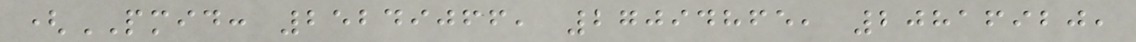(PMID: 25249066, 27094865, 20816920,
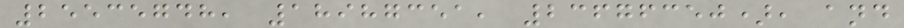25535748, 18987351, 23676350), and
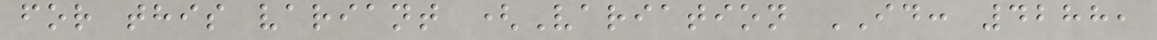for this variant (Variation ID: 4288,
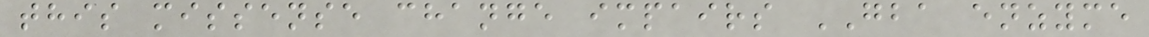this missense change impairs GBA enzyme
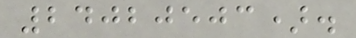24020503).
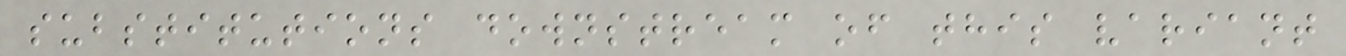substitutions downstream of this variant
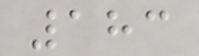183
